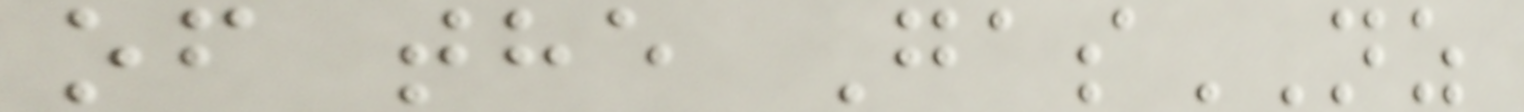of the GasNZ
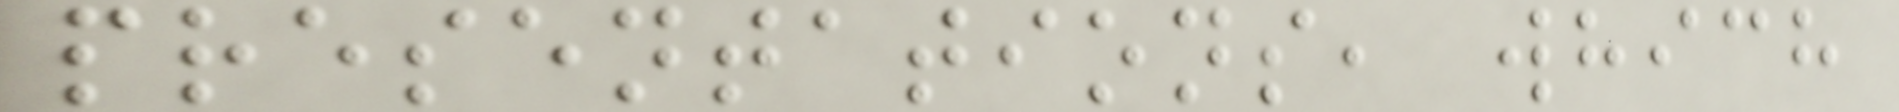presentations, which
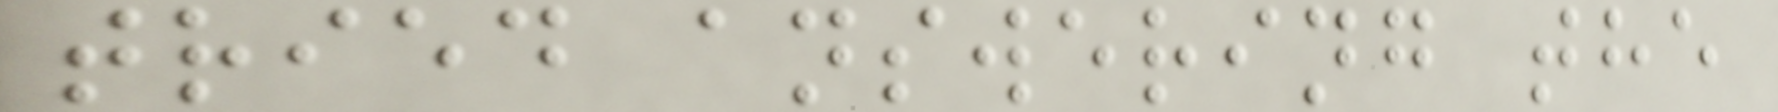tried answering the
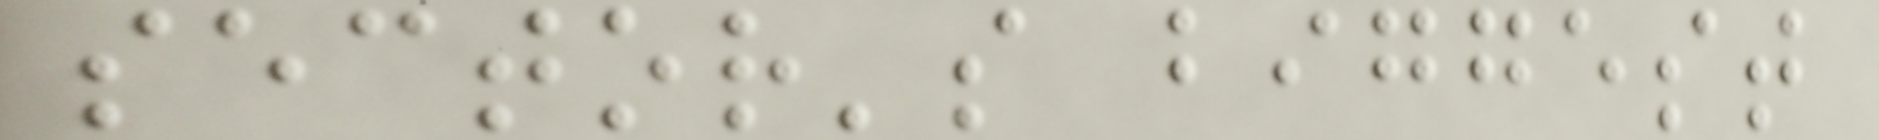sector's biggest
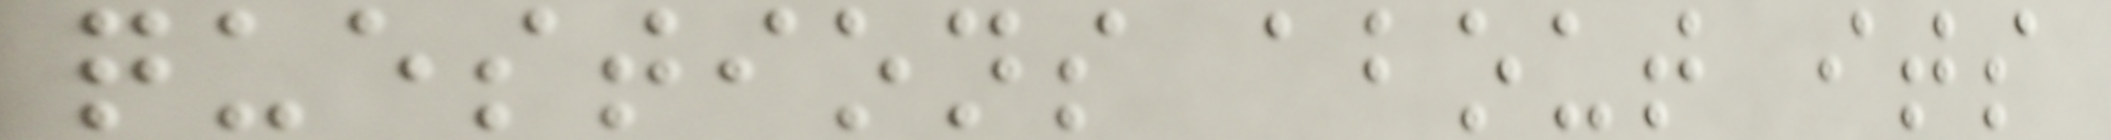questions about its
